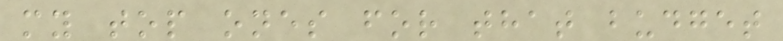my top ones for that budget
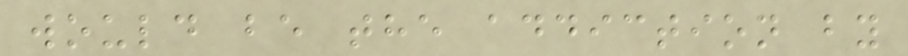would be the addiction by
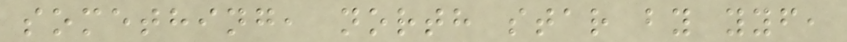something, north star by yyf,
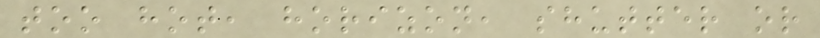too hot, horizon, shutter or
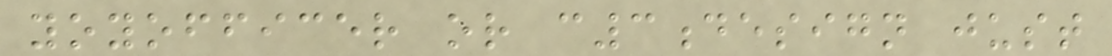yoyofficer or c3design just
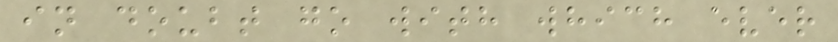in doubt go with which ever
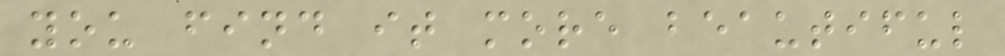you find it more beautiful
